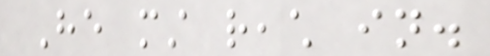He must reach in.
